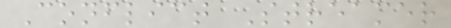Conflict Streamer
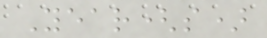Year(s)
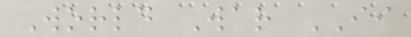World War II
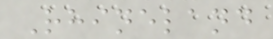Rhineland
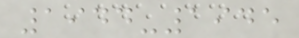1944-1945
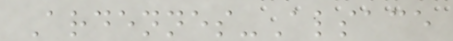Ardennes-Alsace
